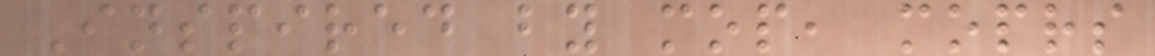Inspired by mop, moprs
